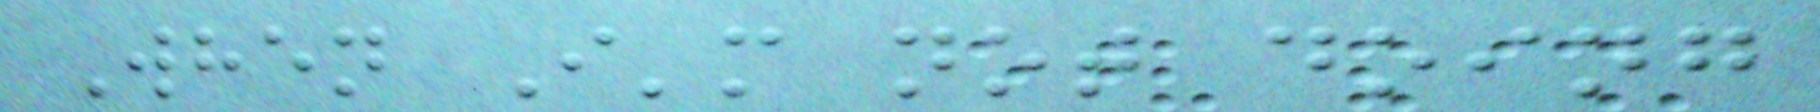When I'm not doing
